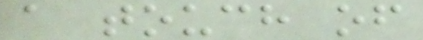a touch of
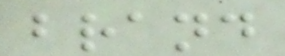brand
